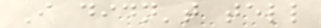I didn't tell
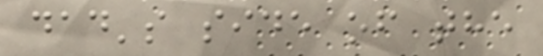dad's side of the
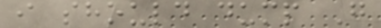i should dump G
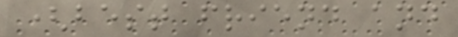(best friend and
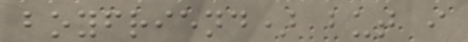boyfriend) but i
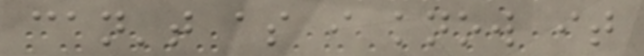can't as i know it
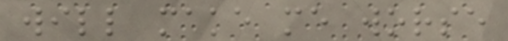will make me worse
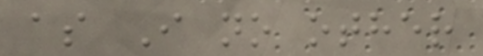as I no other
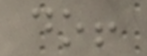do!
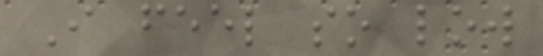I feel so low
